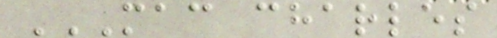MAC CHARLES
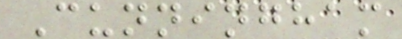Cunningham
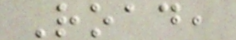Road,
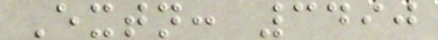Extn: 3490
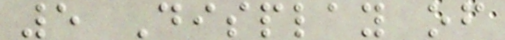5 Display of
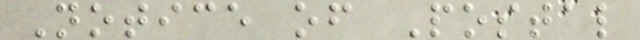Notice of Postal
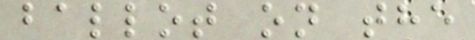ballot on the
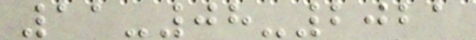11-08-2021
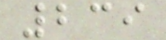239
